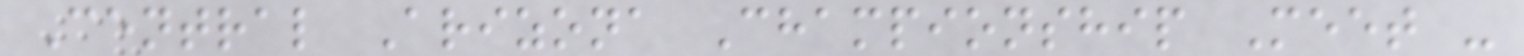Central Arizona Championship Meet -
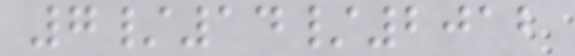7/14/2012
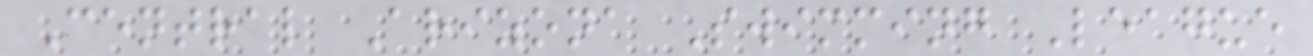Central Arizona Swimming League
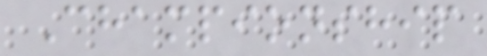Championship
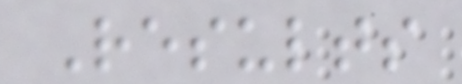Results
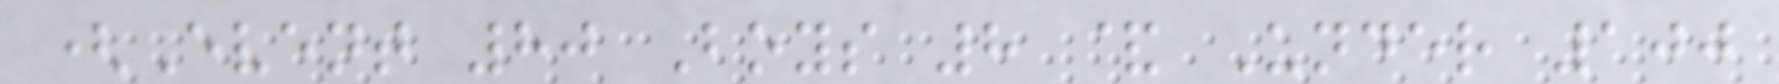(Event 80 Boys 8 & Under 100
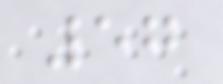57
